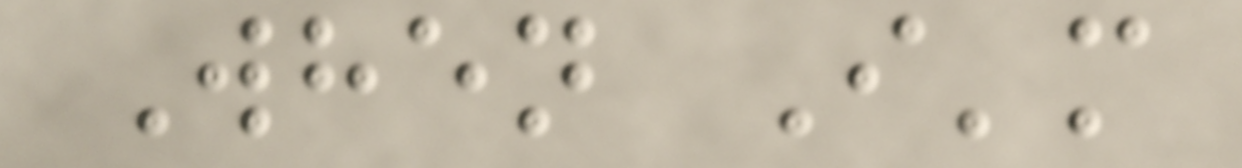When I'm
